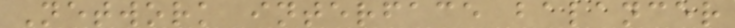Network interface balancer
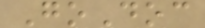GoDoc
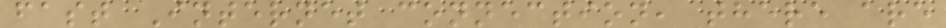fast Internet connection, there are
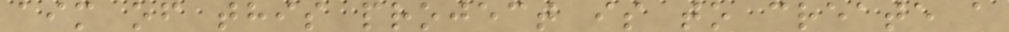aim of this project is to create a
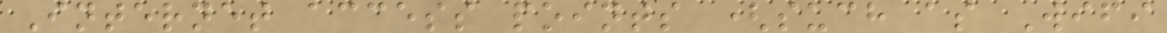Internet access points (such as Wifi
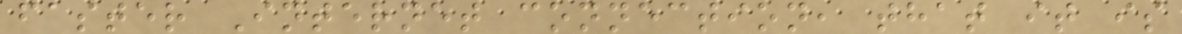faster Internet connection, that it is
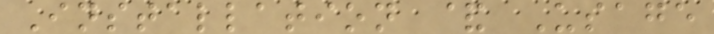Installation & Usage
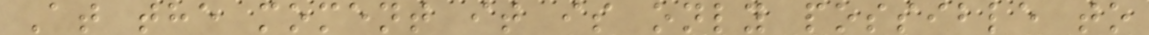At the moment it is only possible to
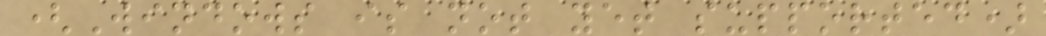(Windows is not yet supported)
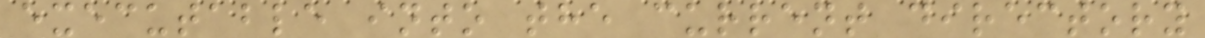executable into the current directory
